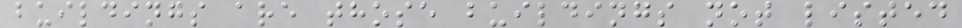buildings are those buildings not listed
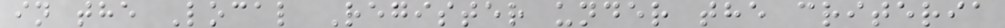in the Local Register under the criteria
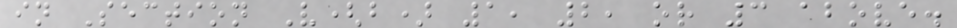in Section V(b) 1, 2, or 3 above.
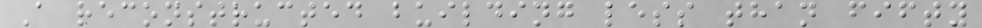A reconstructed building less than fifty
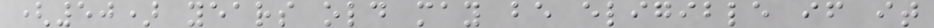(50) years old may be eligible if it
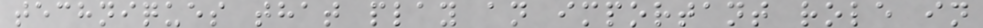techniques that play an important role in
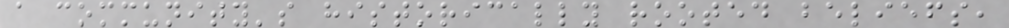a community's historically rooted beliefs,
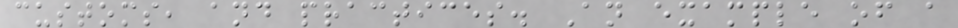customs, and practices. An example of a
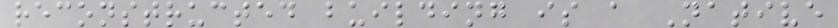reconstructed building is a Native
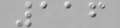116
